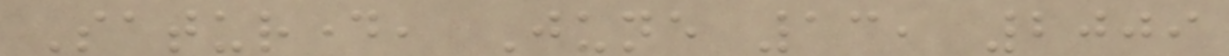Saturday, June 13, 2009
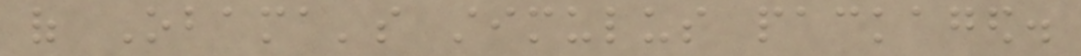of Obama's stimulus packaged.
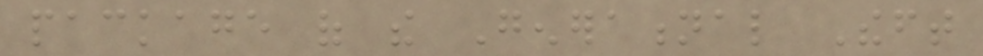package of the Generational Theft
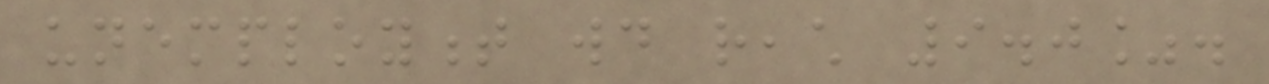unemployment would reach 9.0%.
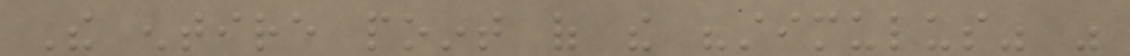The entire point of the "stimulus" was
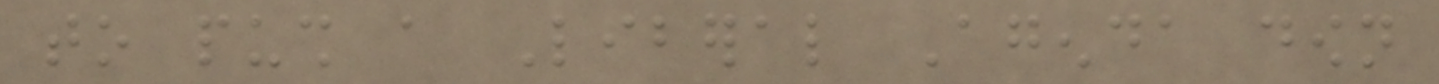to push a Liberal Agenda down
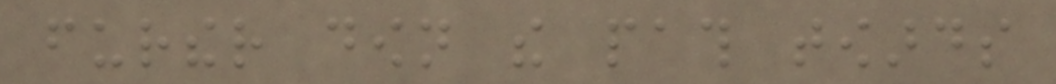further down the path towards
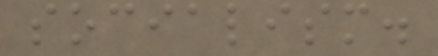socialism.
